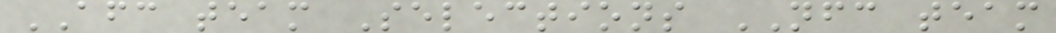AFC team Selections NFC team
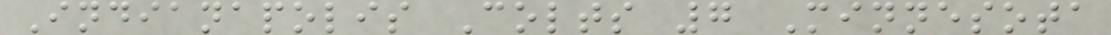Indianapolis Colts 7 Minnesota
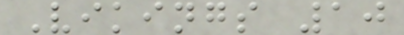Vikings 10
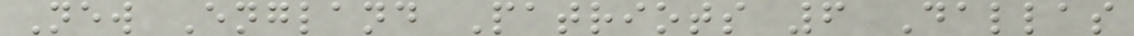New England Patriots 6 Dallas
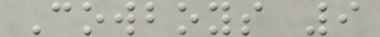Cowboys 9
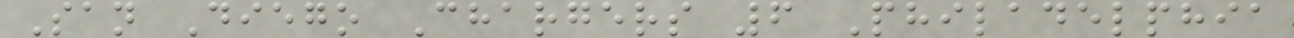San Diego Chargers 6 Philadelphia
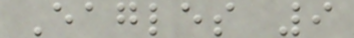Eagles 9
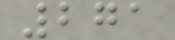271
